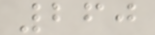260
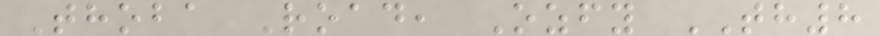Thoba Road, Ozfy TH8
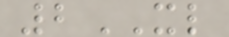2XL
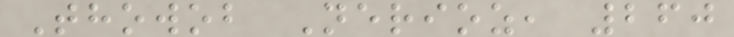Thowob Nerioz, 260
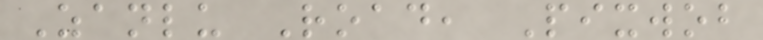Zanlu Road, Pixwob
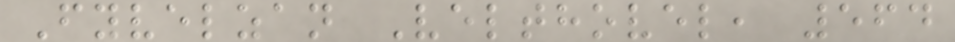Fyvelzan Velthovel, 564
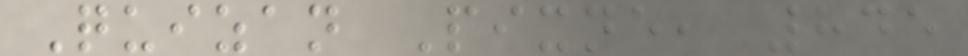Quizan Pixne, 845
